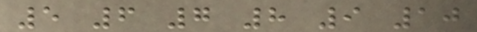5 6 7 8 9 10
